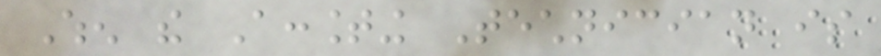When the Accounting Technician is
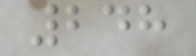248
